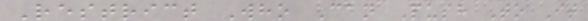Restrict Who Can Push To It
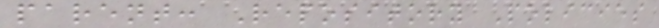parent: Repository Policies
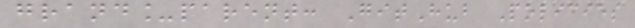grand_parent: GitHub Policies
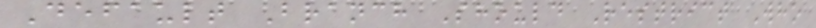Default Branch Should Restrict Who
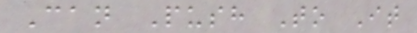Can Push To It
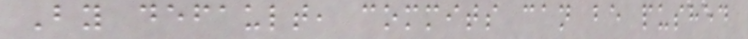By default, commits can be pushed
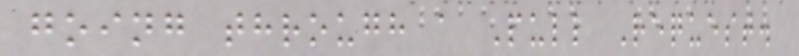going through a Pull Request.
